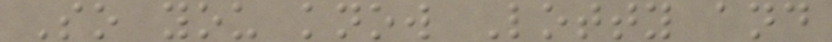So you know Lotty and
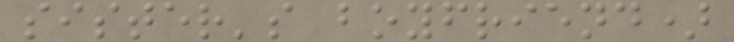sister's boyfriend)
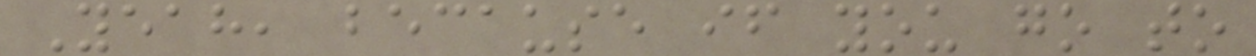Yeah, because if you go to
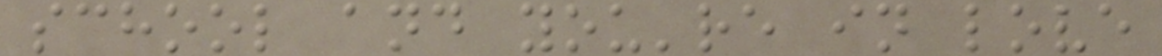school and you're in love
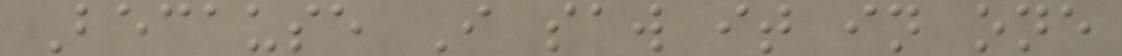Because I saw it in one
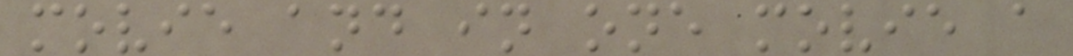movie and in one movie a
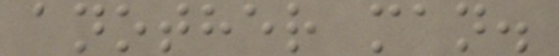another man.
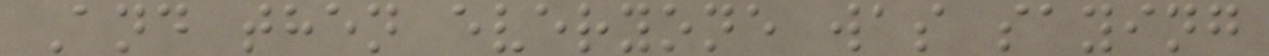And then everyone was saying
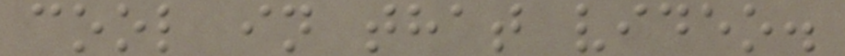cool in that video.
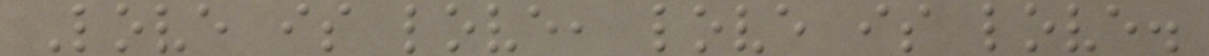Love is love, love is love.
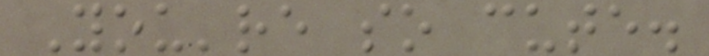You're so cute.
